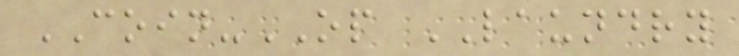COIN-OP LAUNDRY
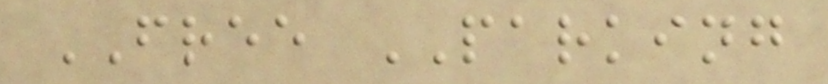FREE PARKING
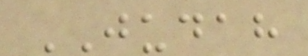JUDAH
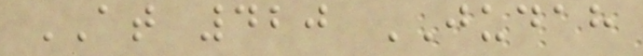AT 420 JUDAH
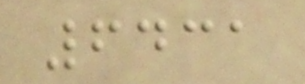6431
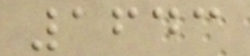1643
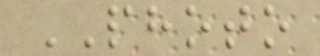PHOTO
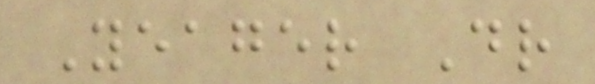Yeager Dr
